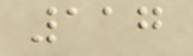117
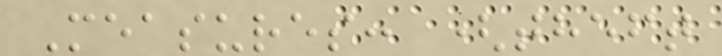Measures: (theft
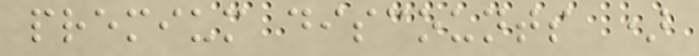premium discounts )
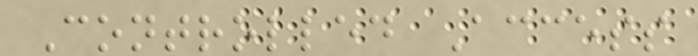Controlled Access
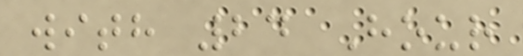with 24 Hour
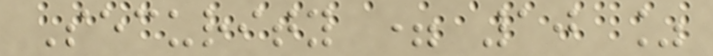Security = 10 %
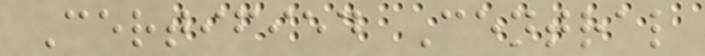Certified Central
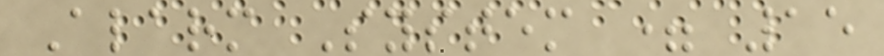Alarm System = 15
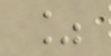%
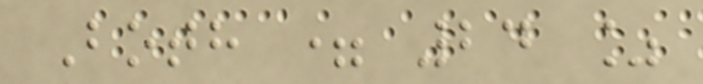Both = 24 %
